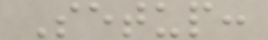Setup:
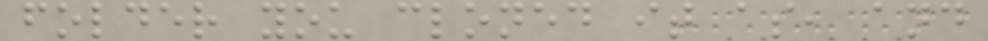folder you cloned it as, and
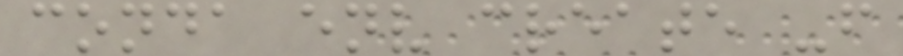conda env create -f
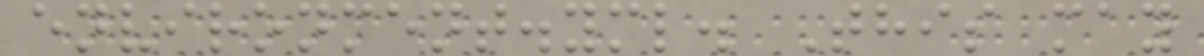environment.yml. This may
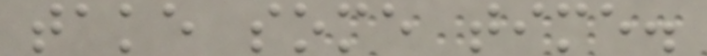take some time.
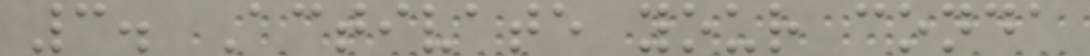3. Activate your conda
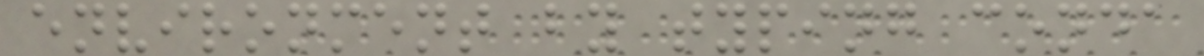environment by typing conda
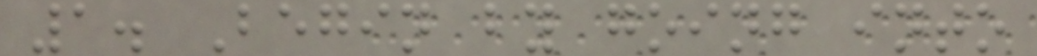1. Begin by going into
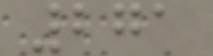271
